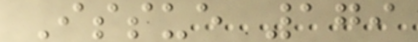Issue 179
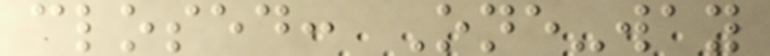closed: One-way
